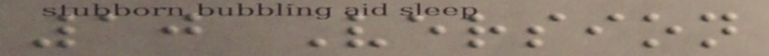10 Version
